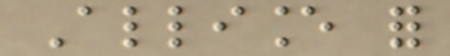Alliance for
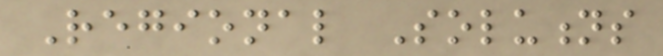Regional Solutions
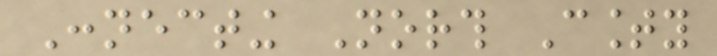Connecting North County
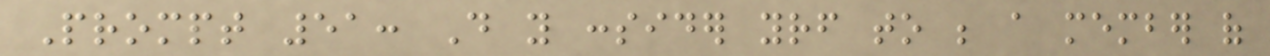Prompt 51: Do you consider yourself to be a member of
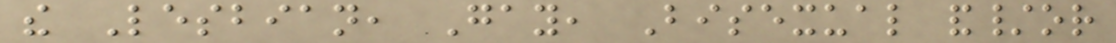the Lesbian, Gay, Bisexual and/or
